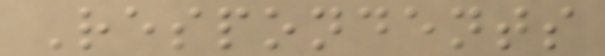Respondents
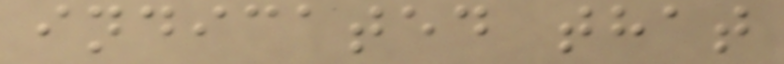indicated that
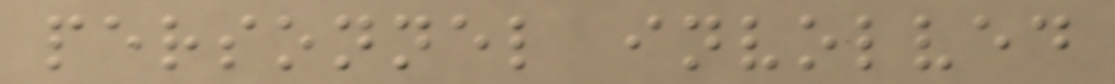personnel involved
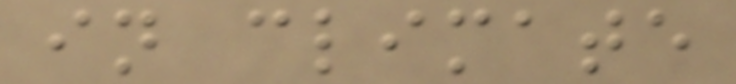in climate
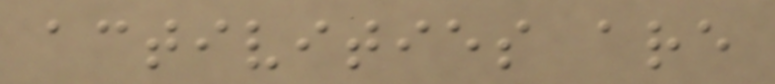activities are
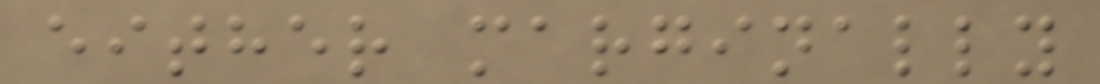either marginally
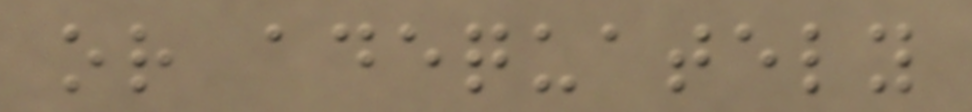or adequately
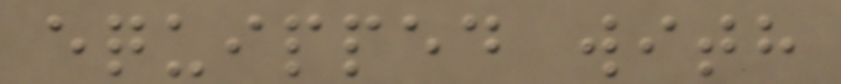equipped with
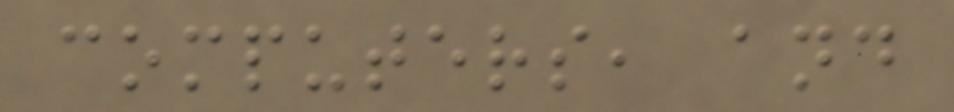computers, and
